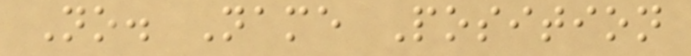No. Name Position
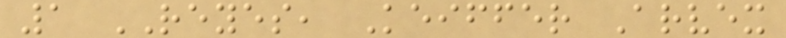1 REYES, Keiffer Arvex
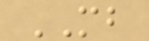MB
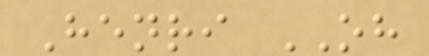Henri OH
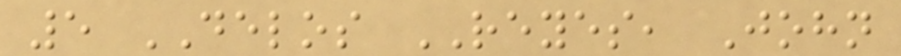5 DELOS REYES, John
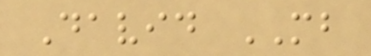David MB
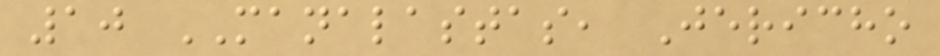10 MANALASTAS, Jericho
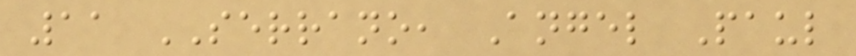11 SERRANO, Angel Paul
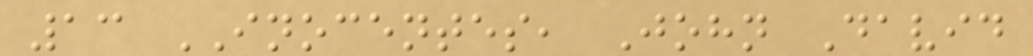13 INOCENTES, John David
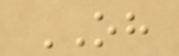OH
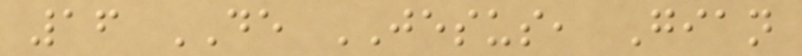16 DE JESUS, Gian
